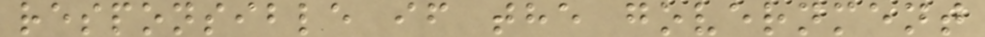responsible if the government
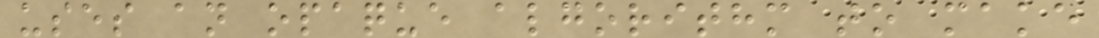uses an opaque algorithm to make
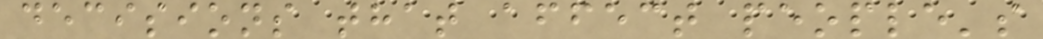decisions that affect people's
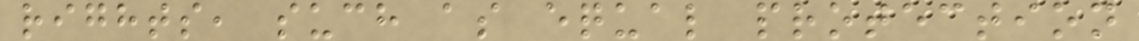rights, such as equal protection
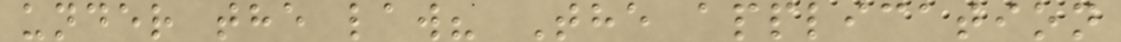under the law? The application
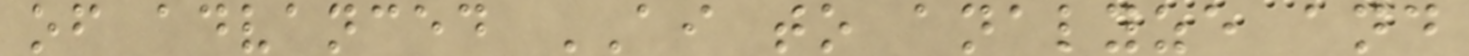of advanced AI to analyze and
